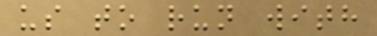us to run with
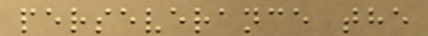perseverance the
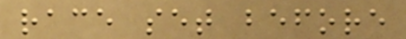race set before
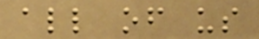all of us
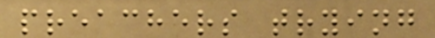preachers trying
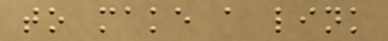to make a link
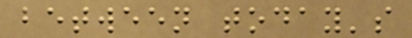between today's
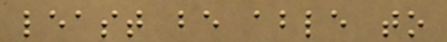least be able to
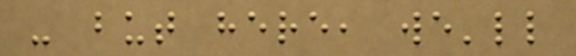- but here, we'll
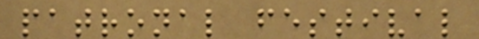patronal festival
